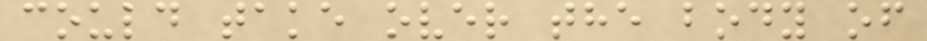could take over the body of
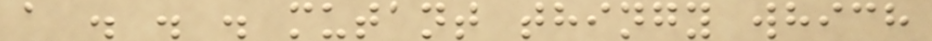a . . . mutant thingy which
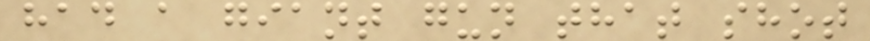had a giant gun that shot
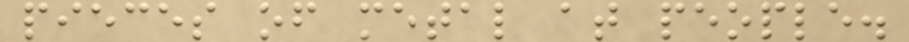pieces of metal at people.
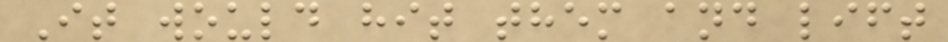It would hit them and lift
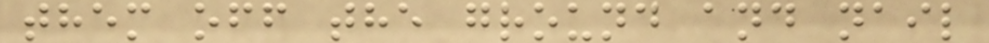them off the ground and nail
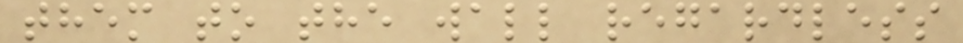them to the wall regardless
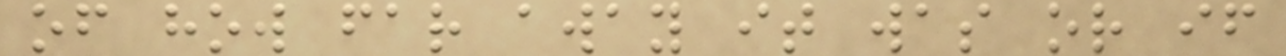of how far away it was or if
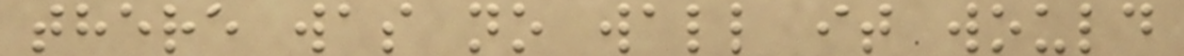there was no wall it would
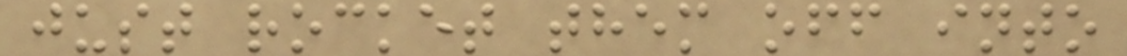just rocket them off into
